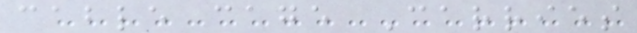cable cage Carries
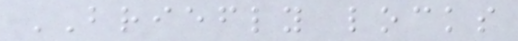BRIEFLY locks
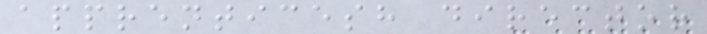apprenticesh director
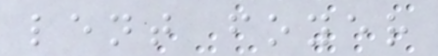lent foyer
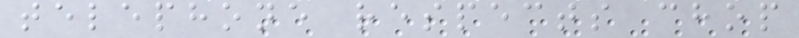telephone respects chop
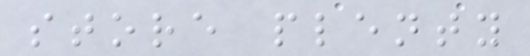store plenty
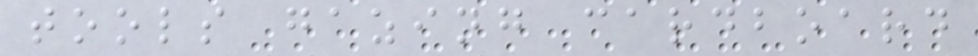tools gazing cardboard
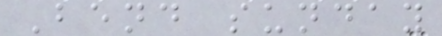Bend sunday
